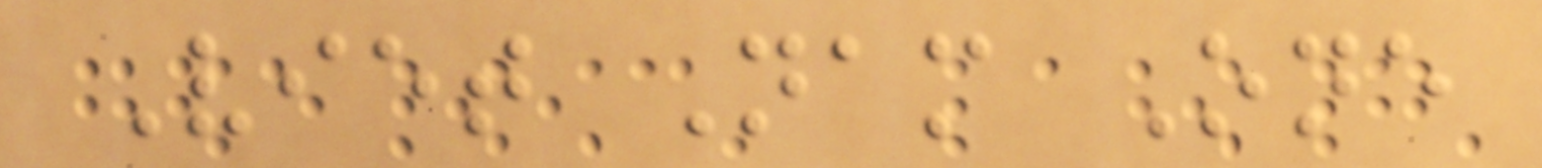Viet Nam One
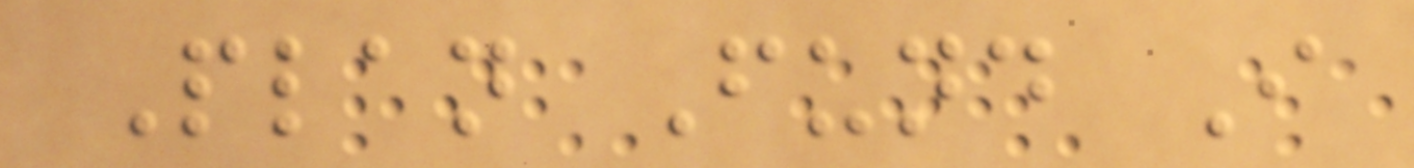Plan Fund I
